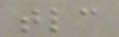tlc
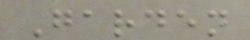Garden
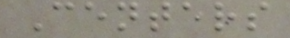Centers
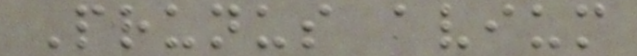Prunus avium
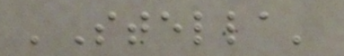'Stella'
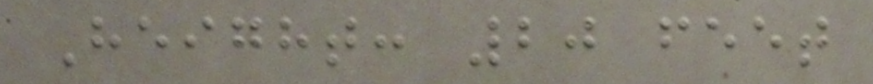Height: 20 feet
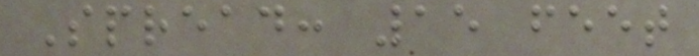Spread: 15 feet
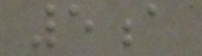5a
